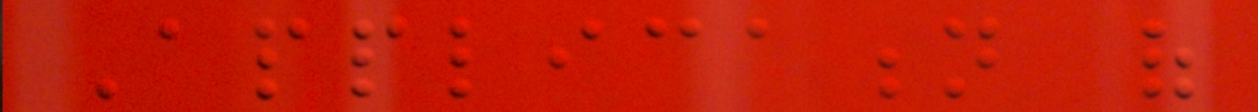Application of
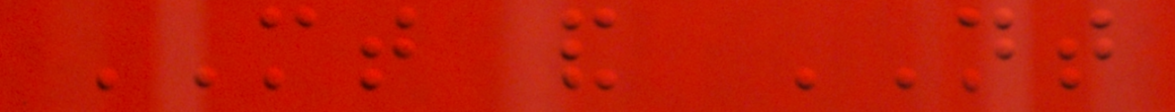MT and NT
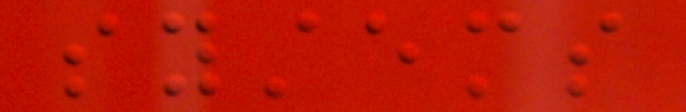systems
